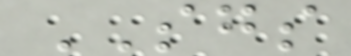SGS
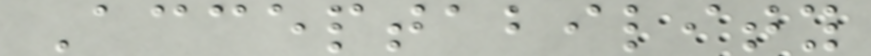Acceptability
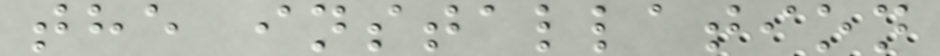the installation
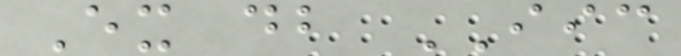Ex db IIC
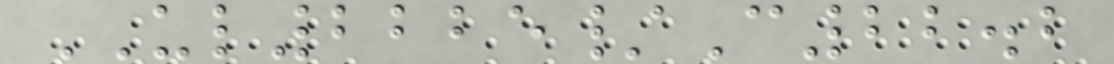UL2225/C22.2
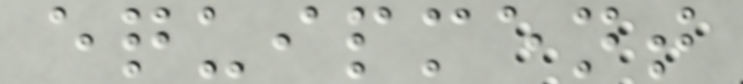equipment
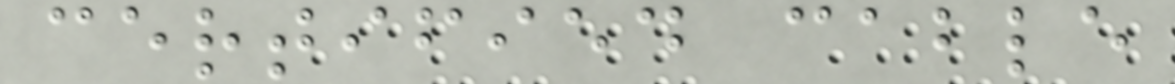certified cable
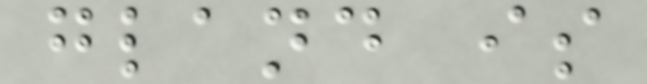gland is
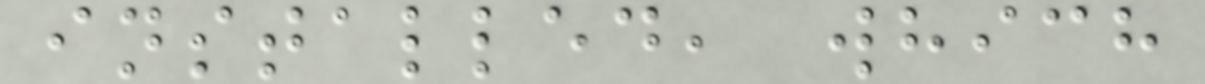installed, which
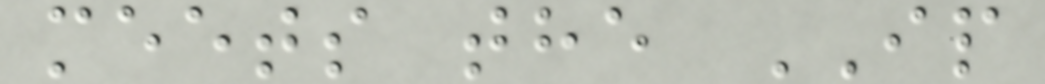meets the IP
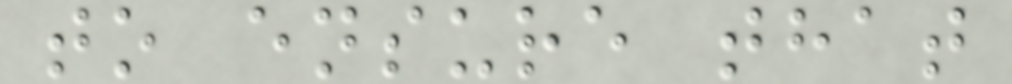to ensure that
